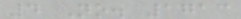4 No. 1713
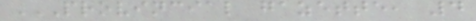PROVINCIAL GAZETTE, 4
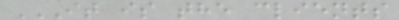IT IS THE CLIENTS
